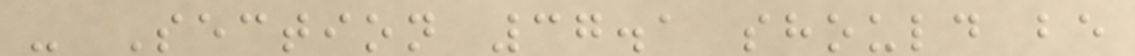- Section 37.1 should be
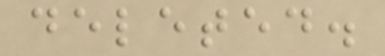deleted.
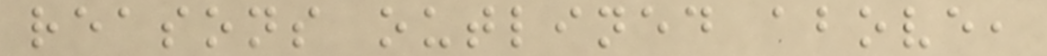reasons outlined above,
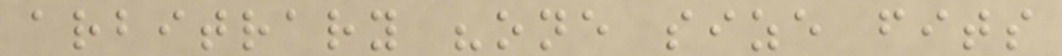arbitrary "one size fits
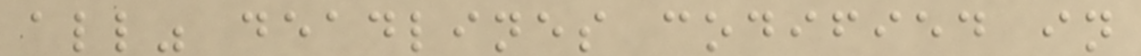all" deadlines codified in
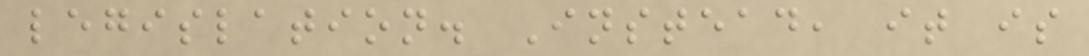legislation. Instead, it is
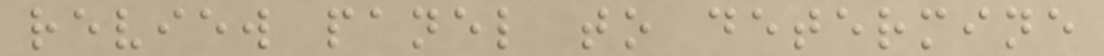review panel to determine
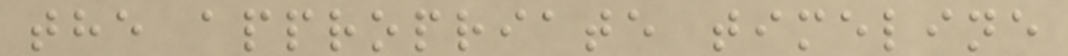the appropriate timeline
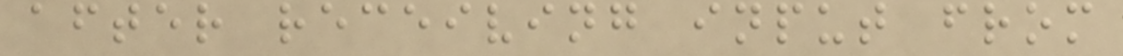after receiving input from
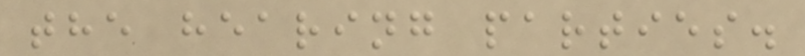the hearing parties.
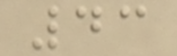43
